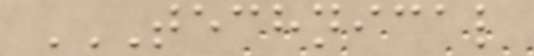TECHNICAL
